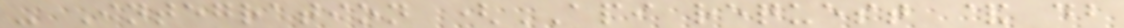- Integration (API request & db
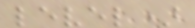level)
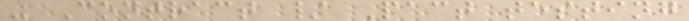- Contract / Pact testing
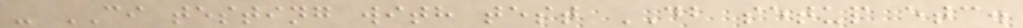- CI testing with test DB setup etc.
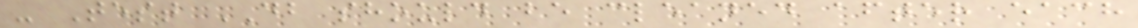- Test DB should be cleaned after each
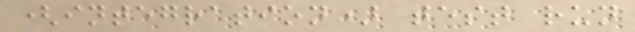(integration) test run
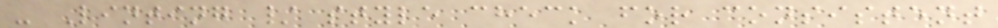- Linting / style check for consistent
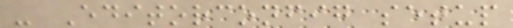- Editorconfig setup
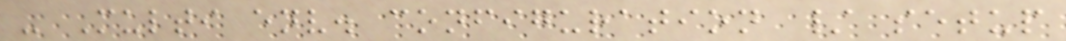- Multi env. configuration / setup
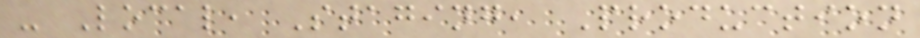- Local, Staging, Production
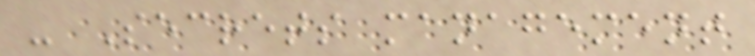- Secrets management
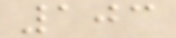103
